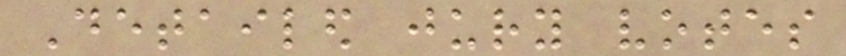Detailed jury votes
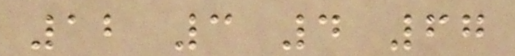12 3 4 67
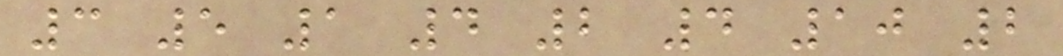3 5 1 4 2 4 10 2
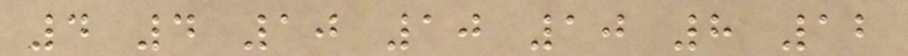4 4 10 10 10 8 12
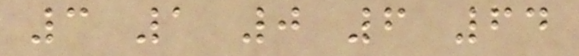3 1 0 6 64
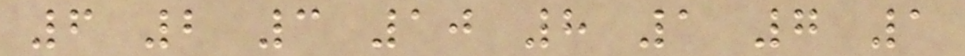6 2 3 10 8 1 7 1
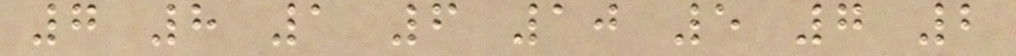7 8 1 6 10 5 7 2
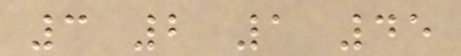3 2 1 45
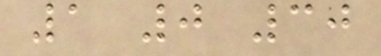1 0 30
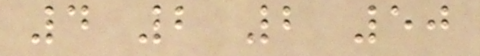4 2 2 50
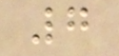7
